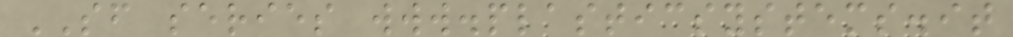SF series www.plasticsystems.it
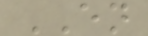EN
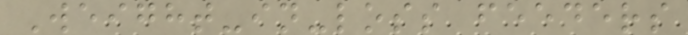Weight-in-loss feeders
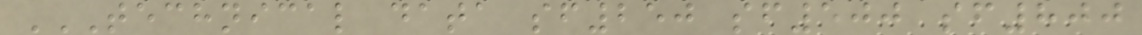TECHNICAL DATA SF250 SF500 SF800
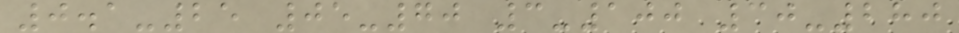0.1-25 05-70 3-100 30-280
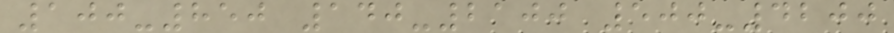100-850 140-2100 500-4200
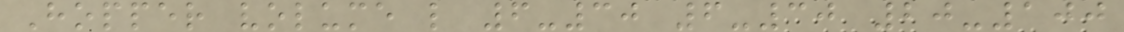Hopper volume l 6-30 6-30 20-100
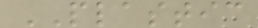PLASTIC
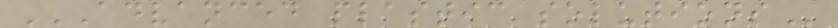ADVANCED PLASTIC SOLUTIONS
